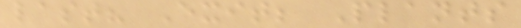last? Exit; Plants
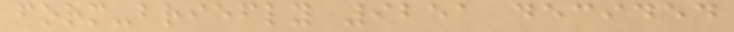form-briefly 9251 decided
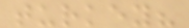turkey?
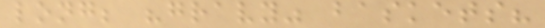long; "gravy" baskets?
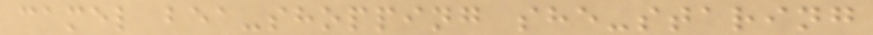camel bea-shopping she-staring
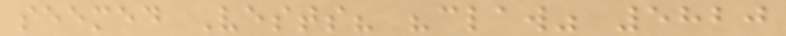seemed Vests? "claw" 5820
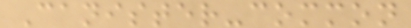Canister-common
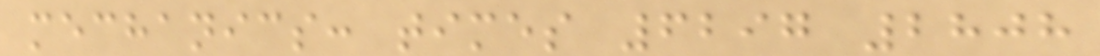mechanics: times 6297 2808
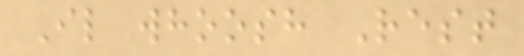Il whoosh Rest
